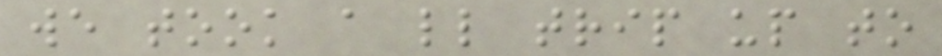we took a little trip up to
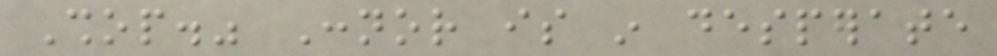Shop." Connor is in desperate
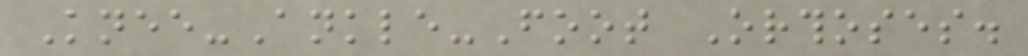Knee-Ankle-Foot Orthoses.
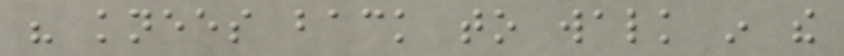his knees back to walk in the
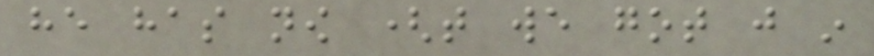he has now (that we got just in
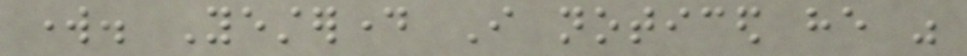work. Yesterday I noticed he was
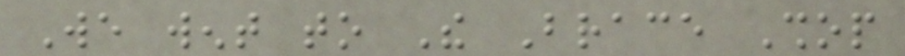We went to The Brace Shop
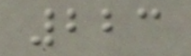223
